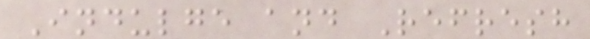Indulge and Refresh
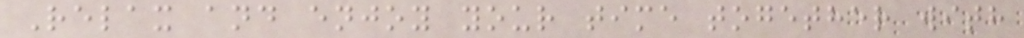Relax and enjoy your time together with
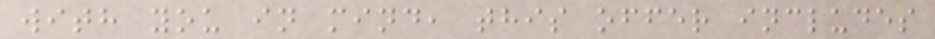with you in mind, this offer includes
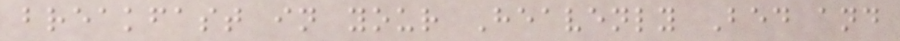breakfast in your Heavenly Bed and
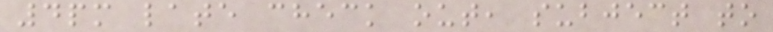4pm late check out, subject to
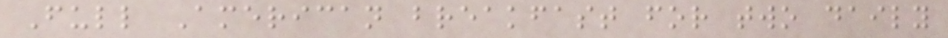Full American breakfast for two daily
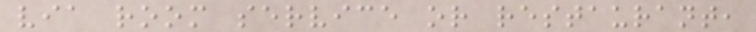via room service or restaurant,
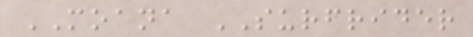MOANA SURFRIDER
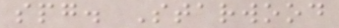spg. Starwood
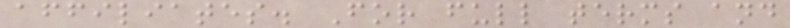affiliates. For full terms and
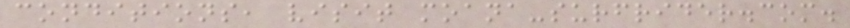conditions, visit moana-surfrider.com.
